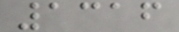1316
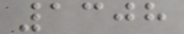1308
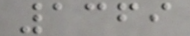1369
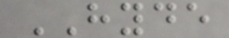HYDE
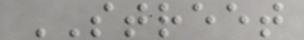STREET
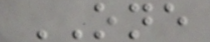ONE
